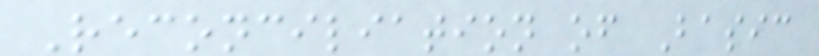Reconciliation of Basic
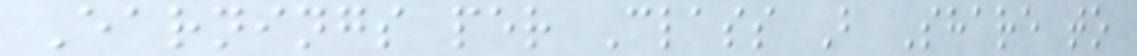Earnings per Class B Share to
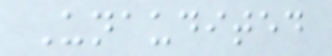Unaudited
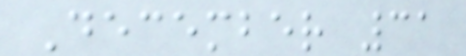December 31
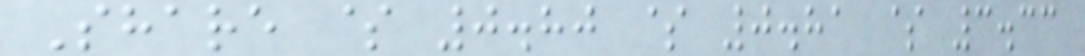Share $ 0.80 $ 0.81 $ 3.33
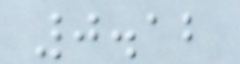0.12
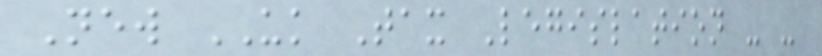New UK Tax Legislation - -
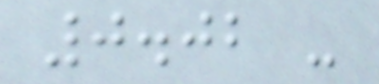0.02 -
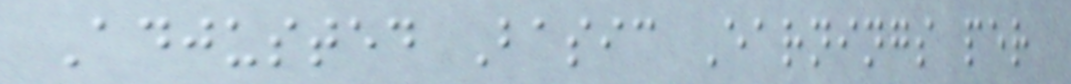Adjusted Basic Earnings per
